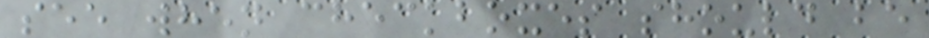see when checkboxes should be
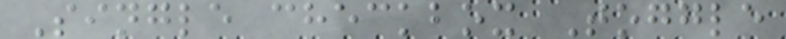Single checkbox Toggle
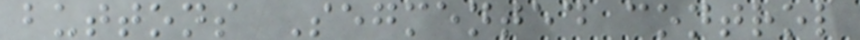buttons Segmented control
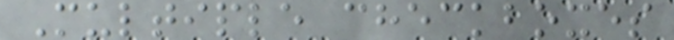Multiple checkboxes
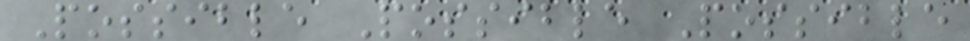Possible Possible Possible
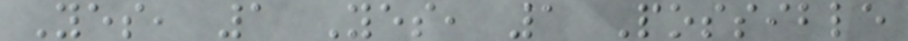Yes, 1 Yes, 1 Possible
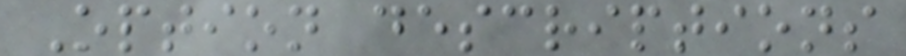Option descriptions
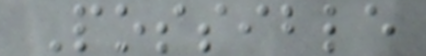Possible
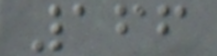166
